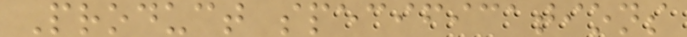Product specifications
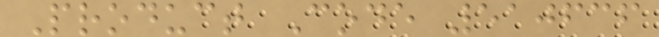Product Code 510636
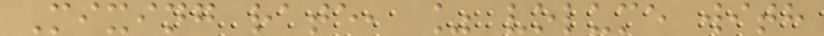Mixing rate, % volume with
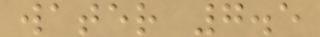water 7.5
